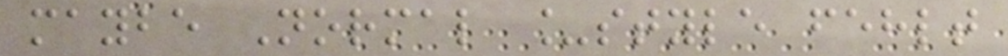maybe Normal _style fehlt
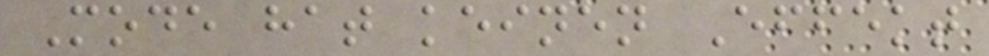Mode hat keinen Effekt
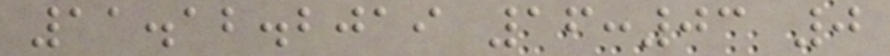11.12.2019 16:03 0
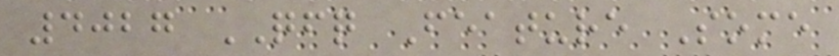4027 QFQ Feature Some
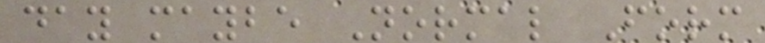day maybe Normal Form
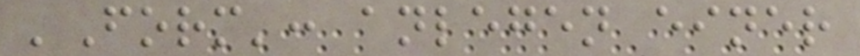'Form': anlegen einer
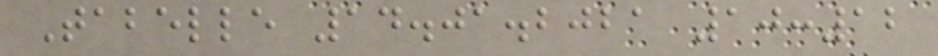Tabelle 14.01.2021 10:12
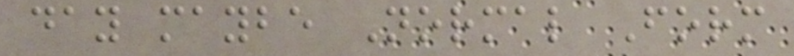day maybe Normal Form
